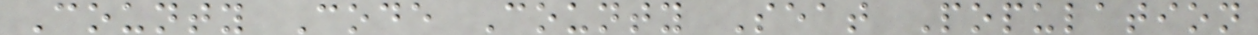County Code County Seat Population
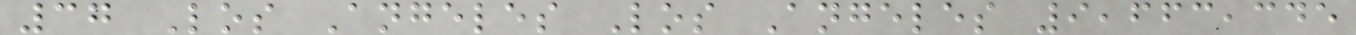37 Los Angeles Los Angeles 9,663,345
